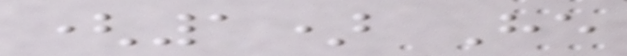(1) He
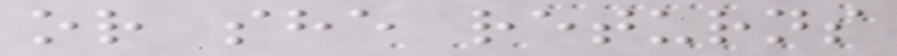or she returns
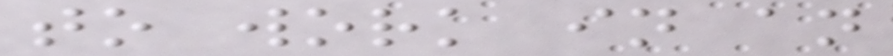to work in an
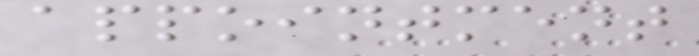appointment
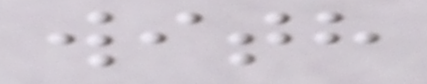with
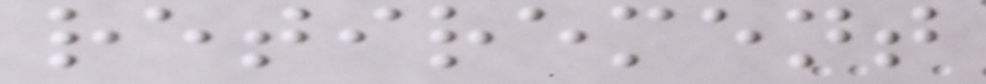retirement
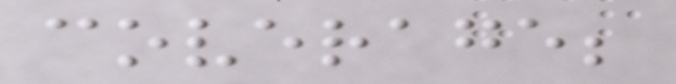coverage;
